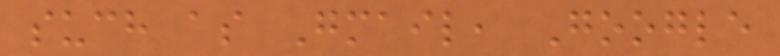such as Gmail, Google
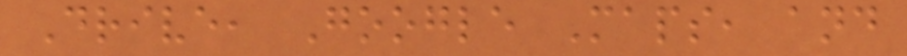Drive, Google Maps, and
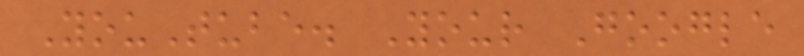YouTube. Your Google
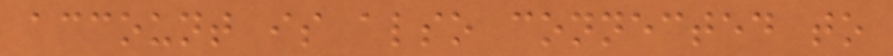account is also connected to
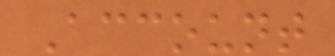Account
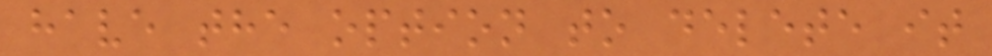have the option to delete it
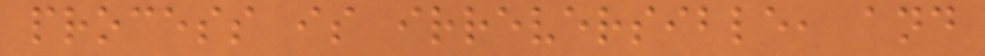process is irreversible, and
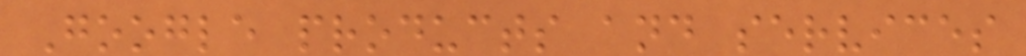Google products and services
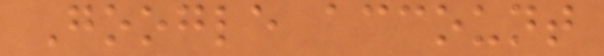Google account
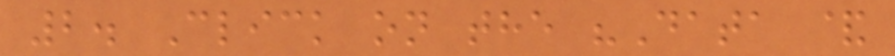2. Click on the "Data &
